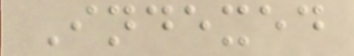Indexed
